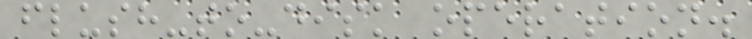flush-to-disk operation.
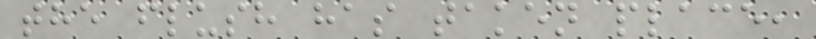the flush has taken place,
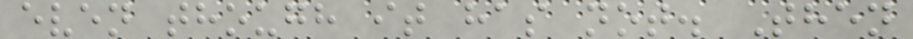even though it has not. Then
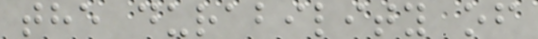the durability of
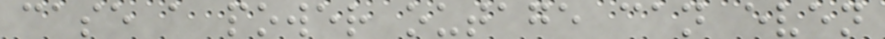case a power outage can even
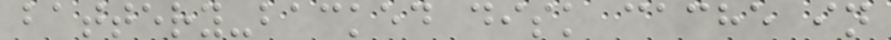battery-backed disk cache in
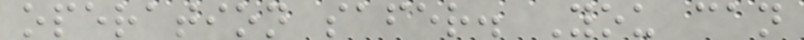operation safer. You can
